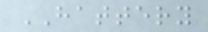HATTERY
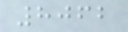8062
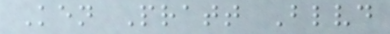Ken Pratt Blvd
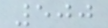500
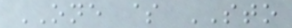ONE $ STO
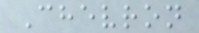Chevron
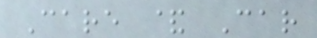Care & Car
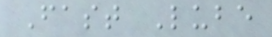Fast Lube
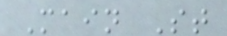Main St
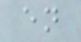en
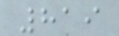819
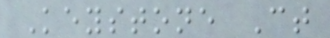Keystone Ct
